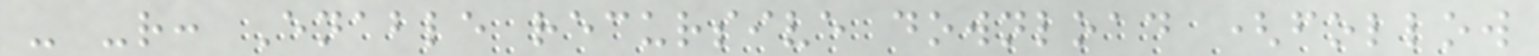- -r: Enable recursive download (follow
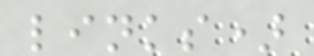links)
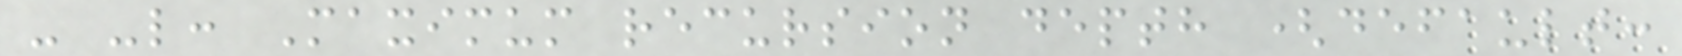- -l: Maximum recursion depth (default:
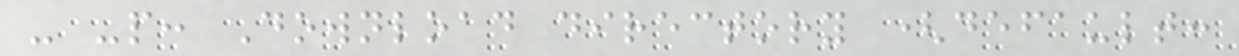- -p: Download directory (default:
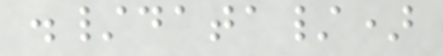./data/)
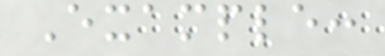Example:
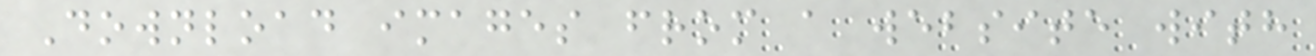Download images from a website with
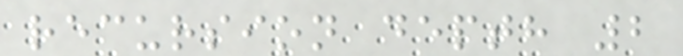recursion depth 2
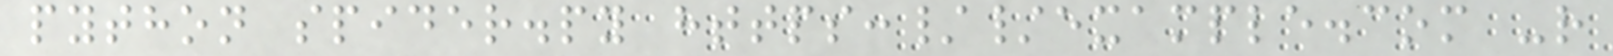python spider.py https://example.com -r
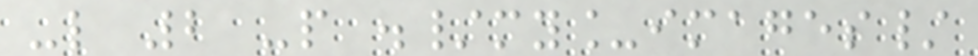-l 2 -p ./my_images/
